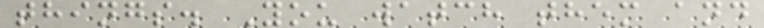things. You watch them and
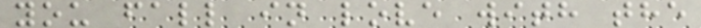you fall in love with the
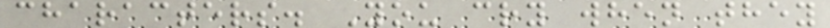characters. You cry when they
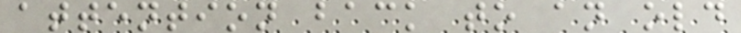attention back to an old
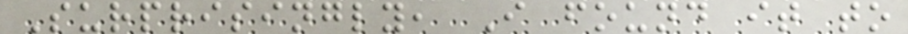Surprisingly, I found it to
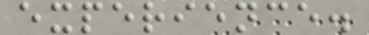experience.
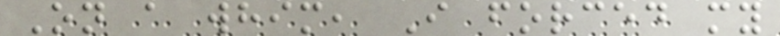On a whim, I forced my
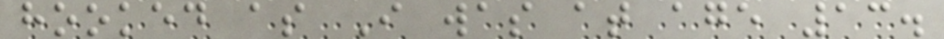hooked as I was at age 13.
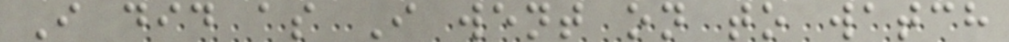I did as I went on to watch
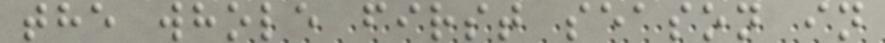the whole first season in
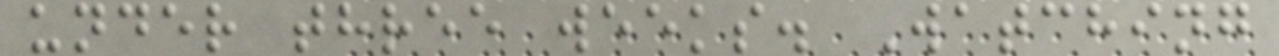under three weeks. Watching
